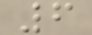6
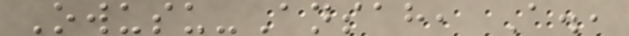Owusu-Ansah, A.,
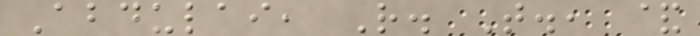Abdulai, R. T., &
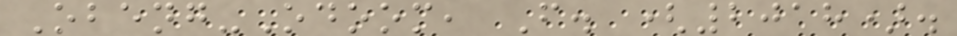Obeng-Odoom, F. (2018).
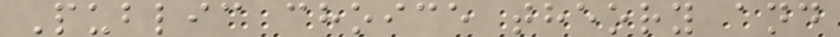Public choice theory and
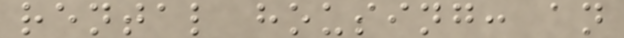rental housing: an
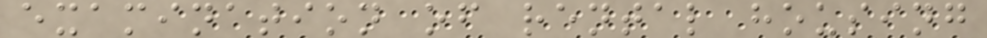examination of rental housing
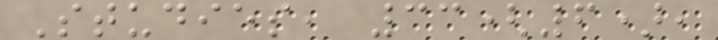Studies, 33(6),
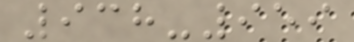938-959
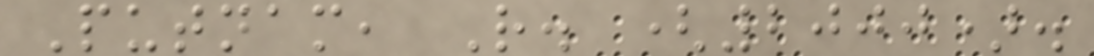Putnam, R. (2000).
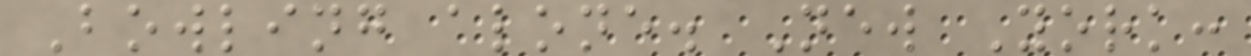Bowling alone. New York:
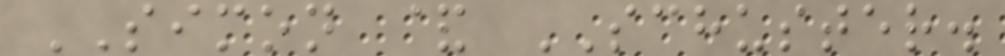SIMON & SCHUSTER.
